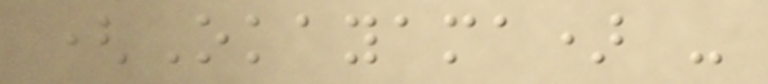(Okayama) -
